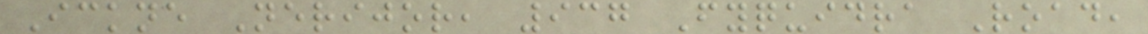Ickne Nerijor, 937 Fyquidra Road,
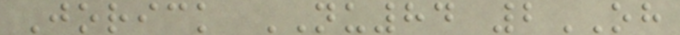Jorick NU84 2OH
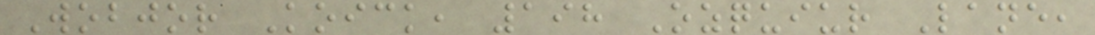Wobjor Koick, 198 Ozquiur Lane,
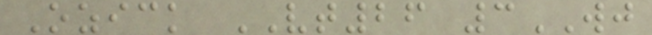Ozick VT26 3WJ
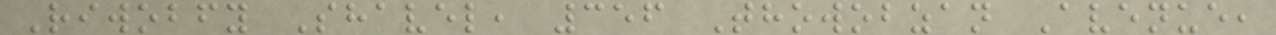Riwobfy Shavel, 356 Thowobzan Avenue,
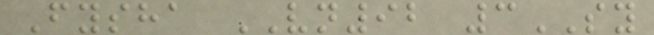Fysha VN92 3SY
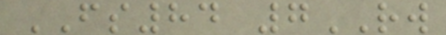FS84 7RW
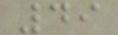49
